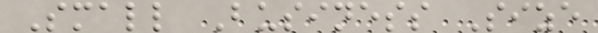Small Business Size
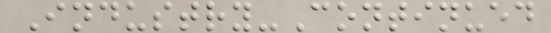Industry-Continued
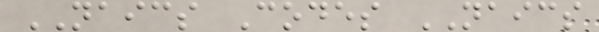NAICS Codes NAICS
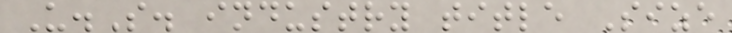U.S. industry title Size
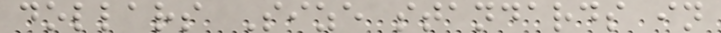dollars Size standards in
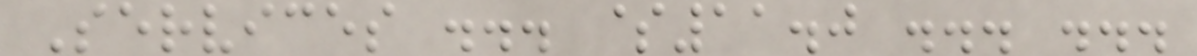Services ... $11.0 ... ...
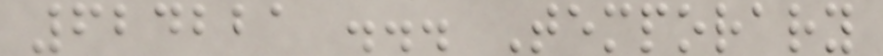624221 ... Temporary
